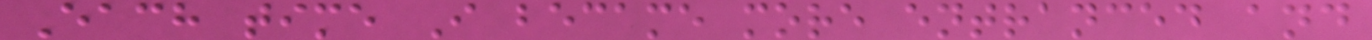Each time I became more entranced and
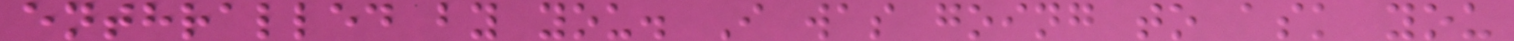enthralled by you. I was going to ask you
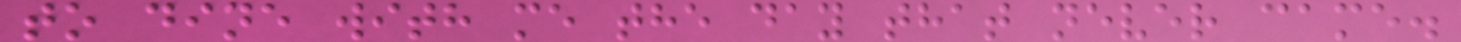to dine with me the day that never came.
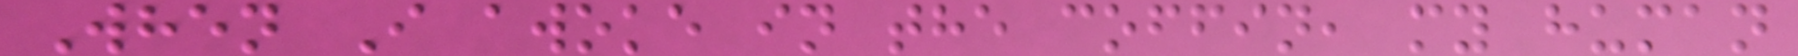When I awoke in the coffin, my human
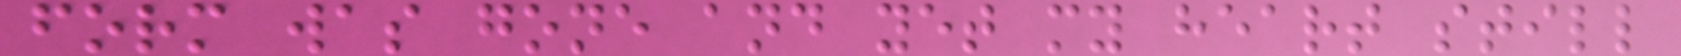form was gone and yet my heart still
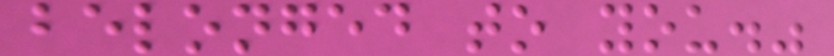belonged to you."
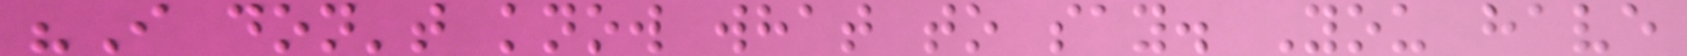"I don't know what to say. You have
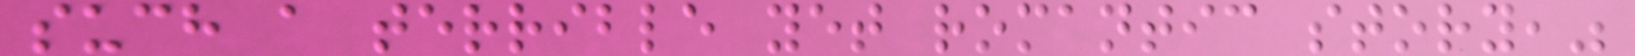such a terrible yet romantic story,"
